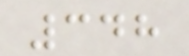348
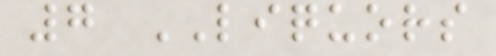7 LIQUORS
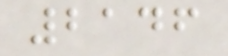2146
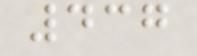437
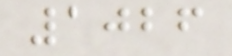1026
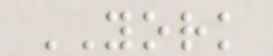YORK
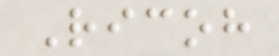Ricoh
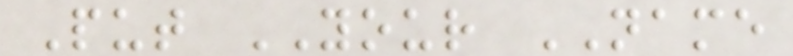Put YOUR NAME
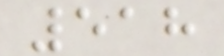518
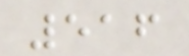516
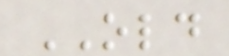OLD
